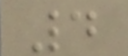4
